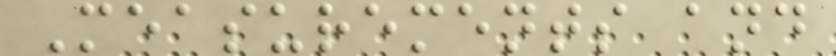Measurements and
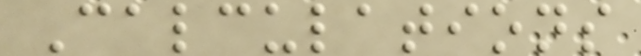Calculations
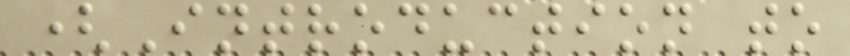(Introduction to
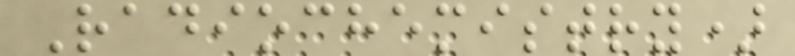Radiochemistry)
